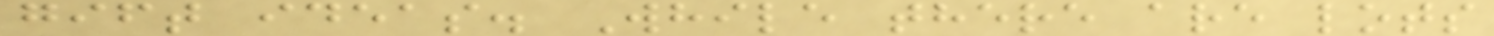gift ideas. While there are lots
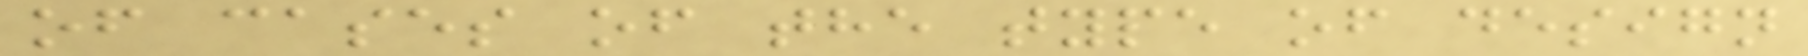of cases of the type of design
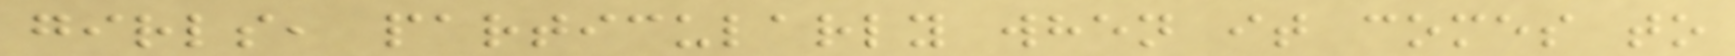girls, particularly when it comes to
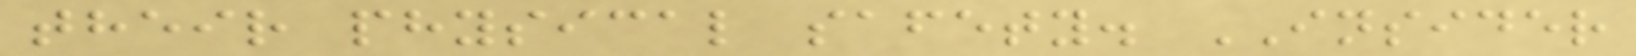their physical safety. INSIDER
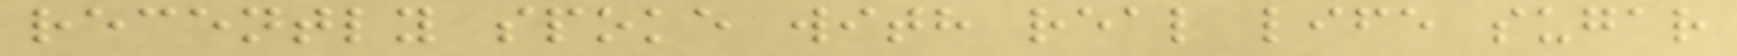recently spoke with real life sugar
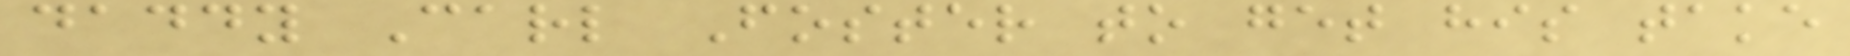daddy Carl Foster to get his take
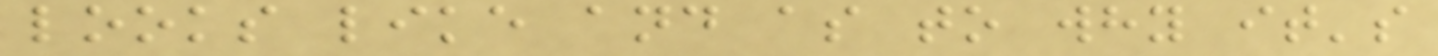looks like and as to why it's
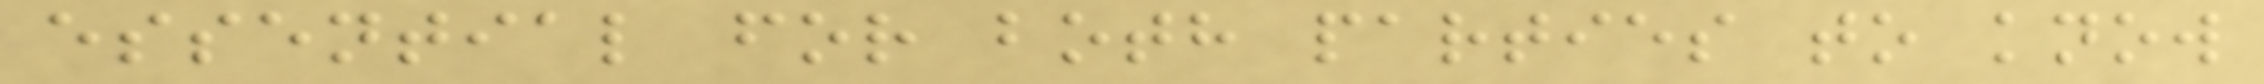essential for both parties to know
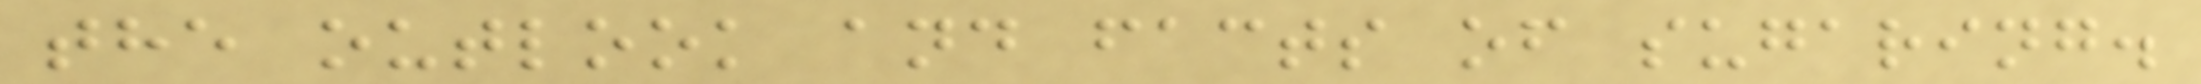the outlook and facts of sugaring.
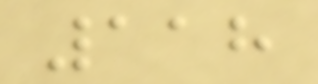118
